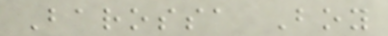Barossa Boy
